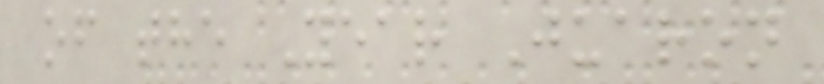of the Year Juaron
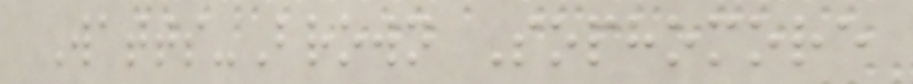Watts-Brown Sophomore
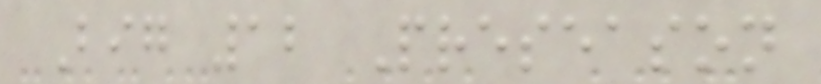Big 12 Preseason
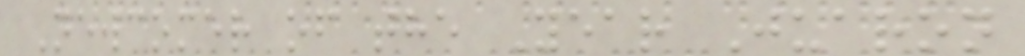Newcomer of the Year Juaron
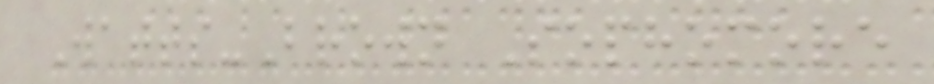Watts-Brown Sophomore
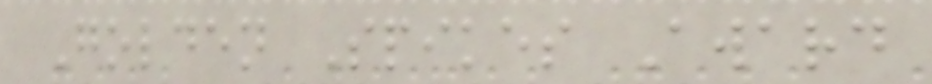Golden Spikes Award
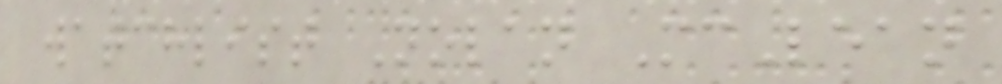watchlist Nolan McLean
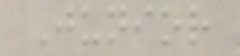Junior
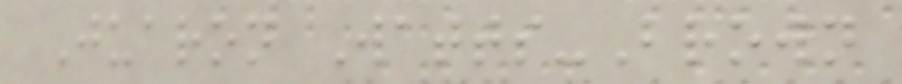Juaron Watts-Brown
